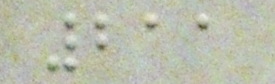211
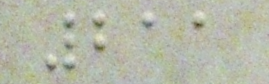211
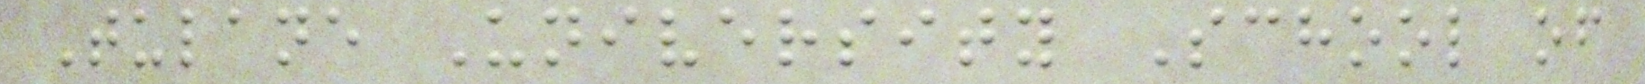Tulane University School of
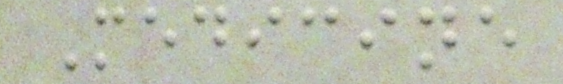Medicine
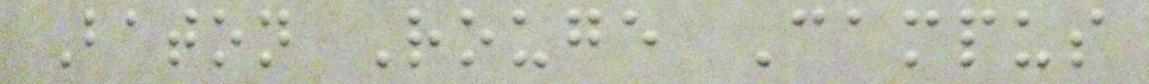Baton Rouge Campus
